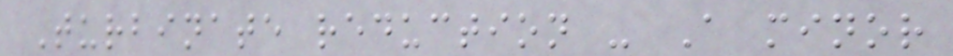Turbinate reduction - A minor
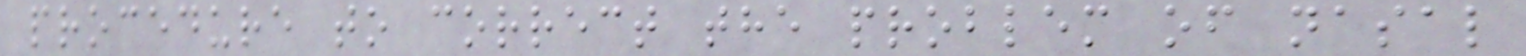procedure to correct the problem of nasal
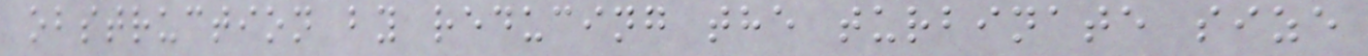obstruction by reducing the turbinate size
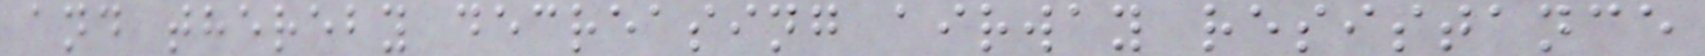and thereby decreasing airway resistance
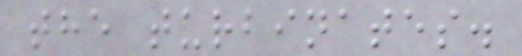the turbinates.
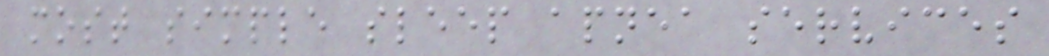most simple sleep apnea services
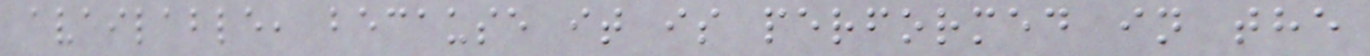available, because it is performed in the
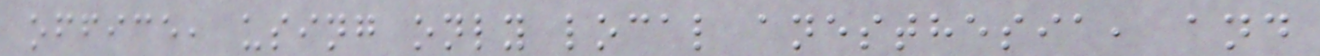office, using only local anesthesia, and
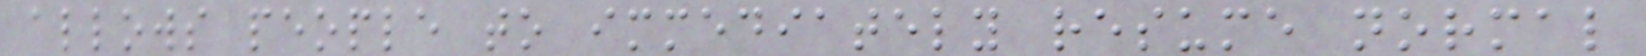allows people to immediately resume normal
